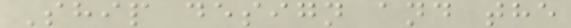Ship design and the
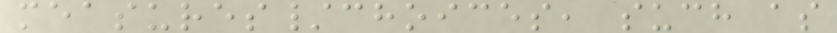measures/choices, such as
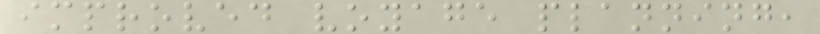improved voyage planning,
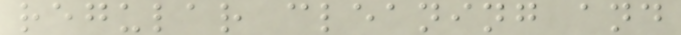regular cleaning and
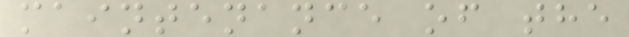maintenance of the
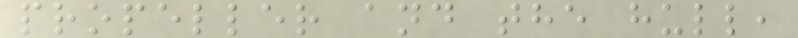propeller and the hull,
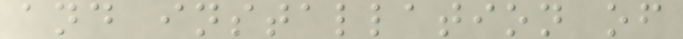and installation of
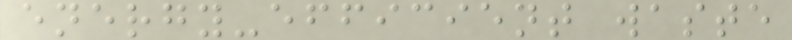energy-efficient waste
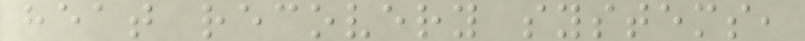heat recovery systems,
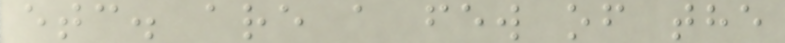etc. are a few of the
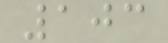103
